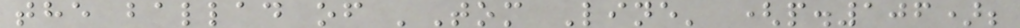the ballad of 'Tom Line' (p.106);
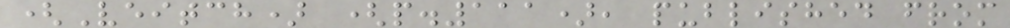(Veitch) (p.111), published from
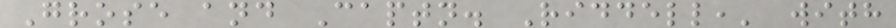Grose and Captn. Riddell,' with
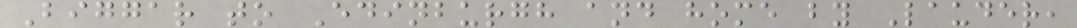Biggar to Edinburgh and home by Lauder,
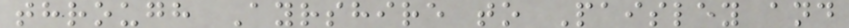through Ayrshire to Paisley and
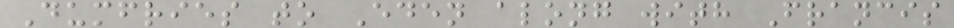Dumfries to Eden along with Francis
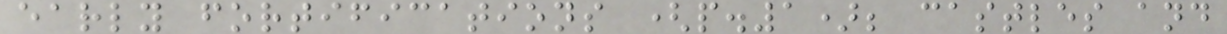early fortifications (p.1); castles and
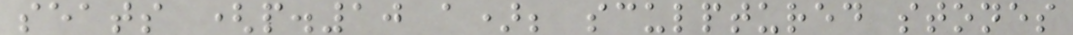seats (p.10 a); sculptured stones
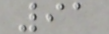91
